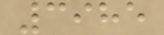3985
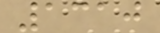1310
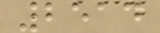2514
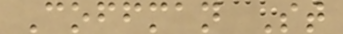Coffman St
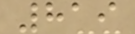819
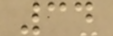34
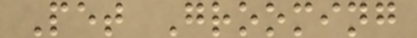Pet Grooming
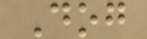Dog
